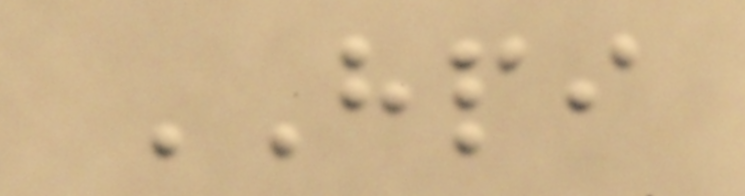HPI
